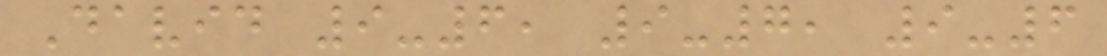David 9-6, 9-7, 9-6
